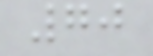70
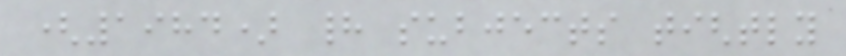(1984) had subjects tightly
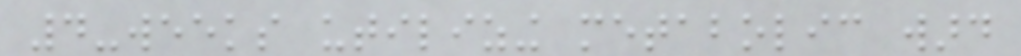4-weeks utilizing metabolic ward
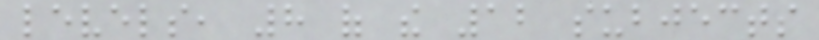levels, 8 of the 12 subjects
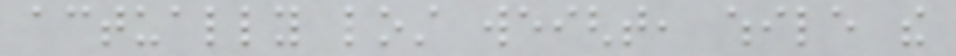actually lost weight, while the
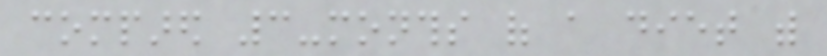compared 3-months of a diet with
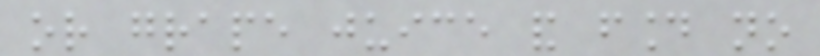or grape juice and found no
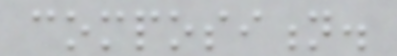composition.
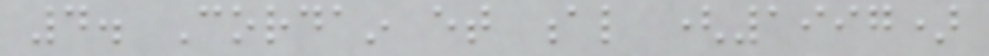4. Cordain et al (1997)
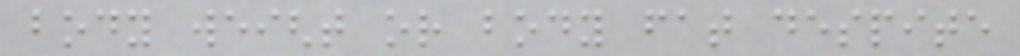body weight or body fat despite
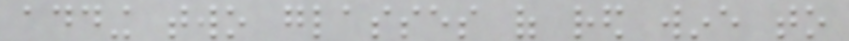adding two glasses of red wine to
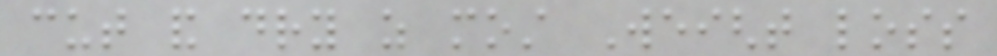cut and dry as most Weight loss
